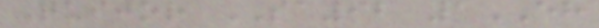Quijor SA92 1EH
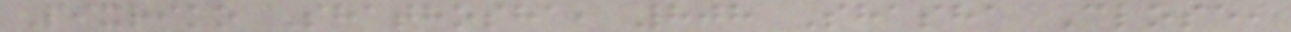Pixriko Shathosha, 808 Shasha Close,
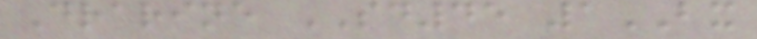Drarine SD45 1BX
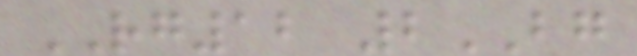RG12 2BG
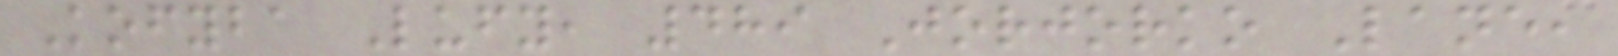Kofyba Lufy, 489 Jorjorko Lane,
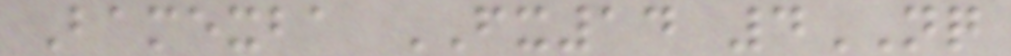Bamexba FX14 4NQ
